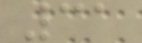31
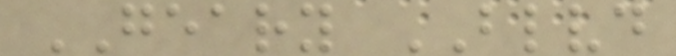GEARY BLVD
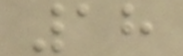18
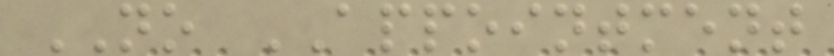NO APPOINTMENT
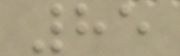85
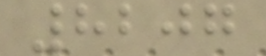8207
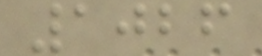1026
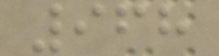968
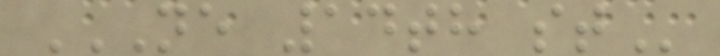NE 14TH ST
